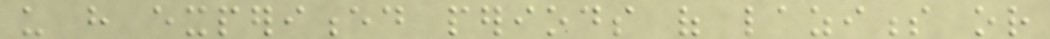us have experienced periods of laziness or
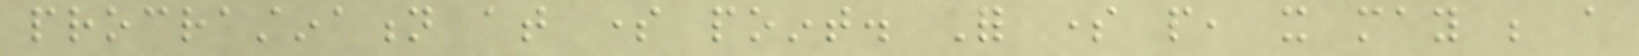procrastination at some point. For some people, it may be a
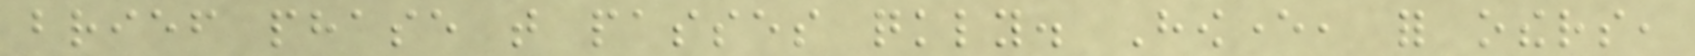brief phase that passes quickly. However, for others,
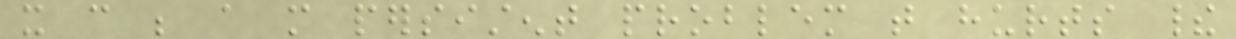it can be a more persistent problem that hurts their
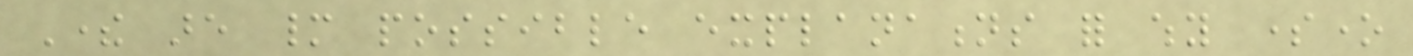There are many possible explanations for why someone
